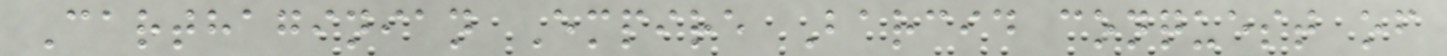Carthaginian Empire Barcid conquest of
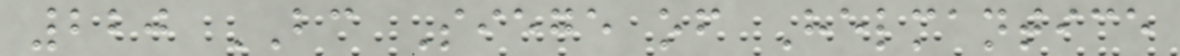220 BC Siege of Helmantice
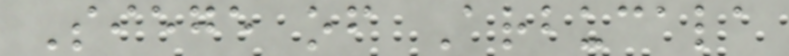Siege of Arbucala
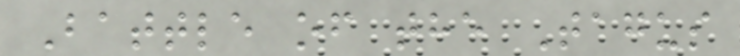Battle of the Tagus
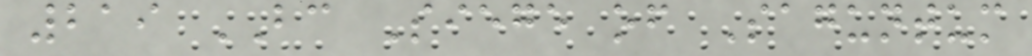219 BC Siege of Saguntum
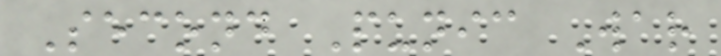Second Punic War
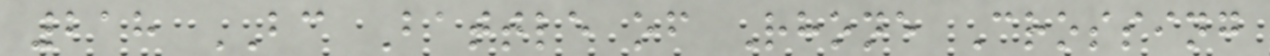218 BC Battle of Rhone Crossing
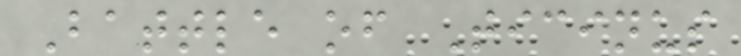Battle of Ticinus
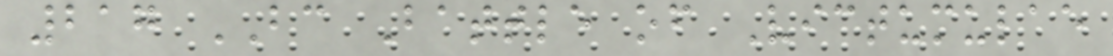217 BC Battle of Victumulae
